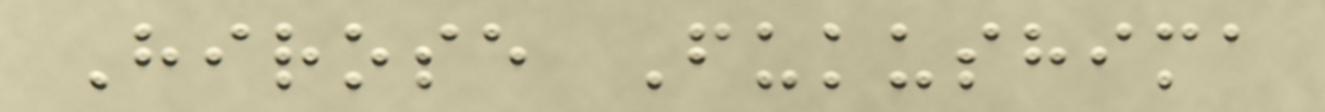Hirose Fukushima
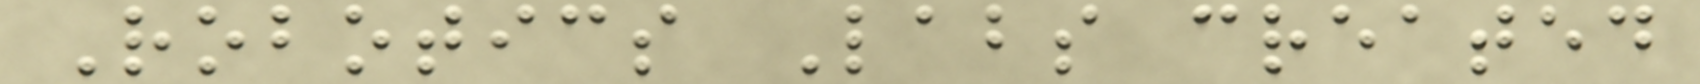Robotics Labs created
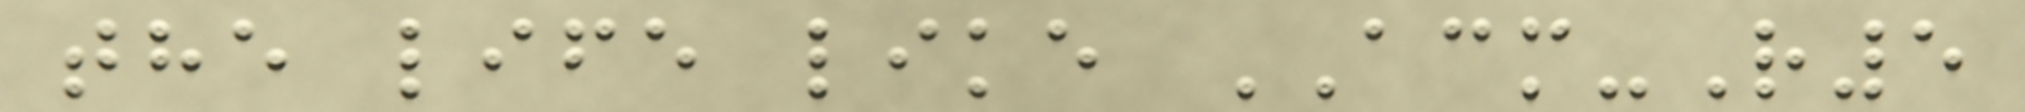the life like ACM-R5
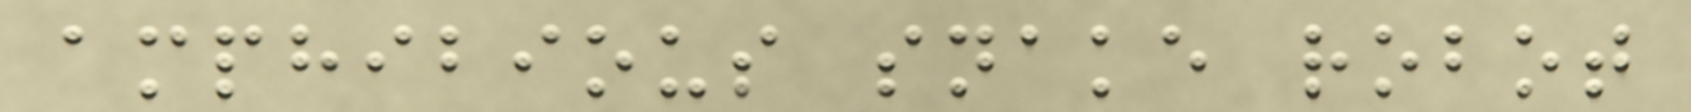amphibious snake robot
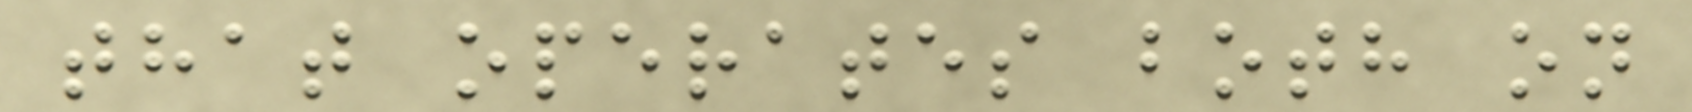that operates both on
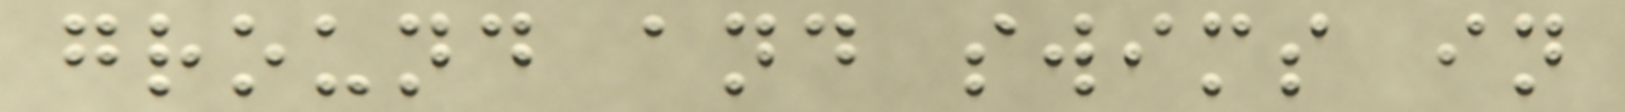ground and swims in
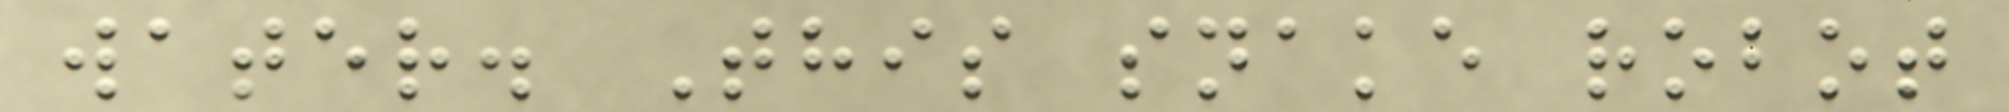water. This snake robot
